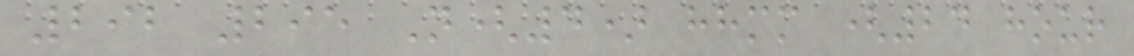292 295 N(4) hhmm (24 hour
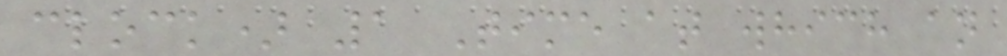clock) 1 Time at which an
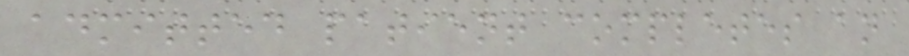admitted patient completes an
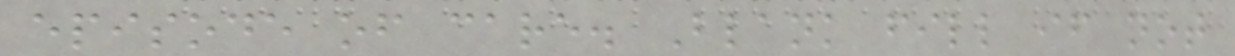episode of care. Blank fill if not
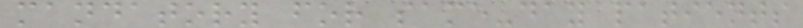mandatory for same-day patients
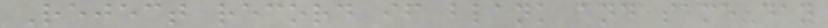Reject record if blank and same-day
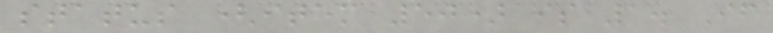status (item 50) is 1. If
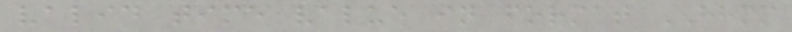valid time value in format HHMM
